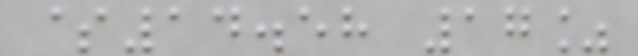$14.58 17%
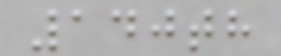140th
